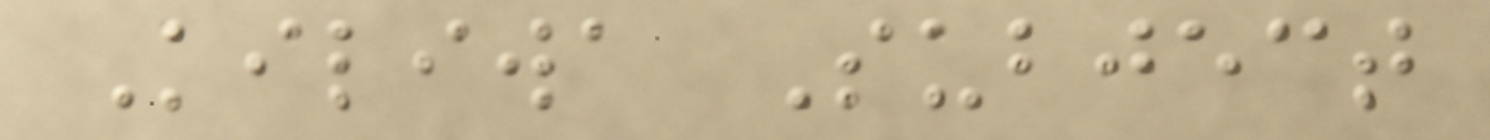Kiliwa Subject
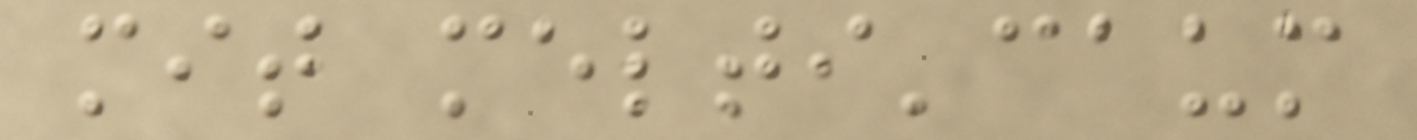mit melti'caum
